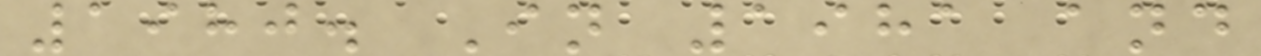1980. In 1981 and
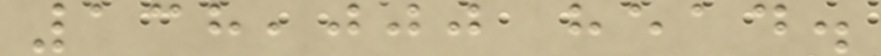138,000 head.
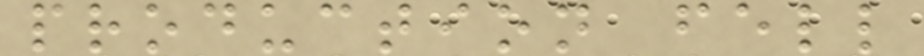production fell
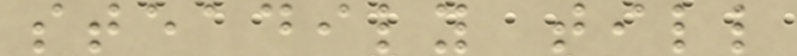steadily till
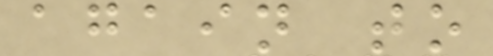again to
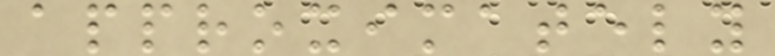approximately
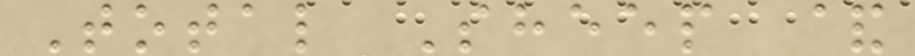Total Sheep &
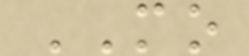MO
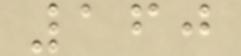160
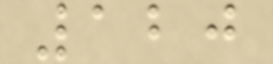120
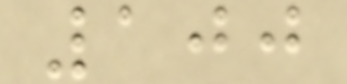100
